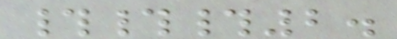###2.
